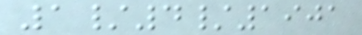1/4/1901
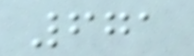671
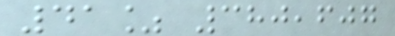41% 380,607
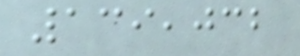139,032
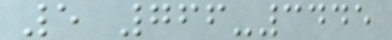5 766-3445
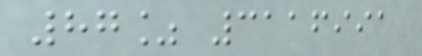87% 3116991
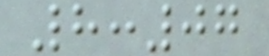8:07
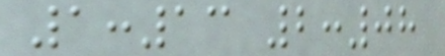1:13 2:08
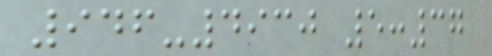946-4930 5:37
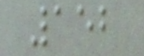152
